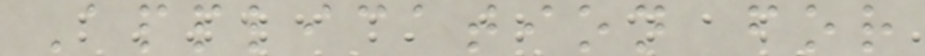Application for
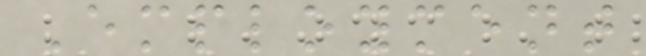Employment
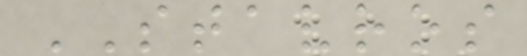STAVROS
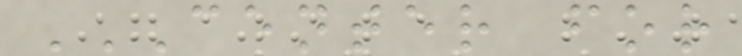CENTER FOR
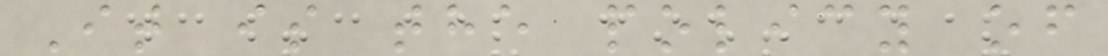It is the policy of
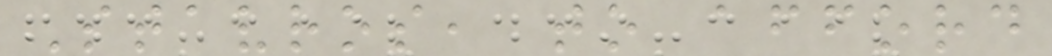Stavros, to afford
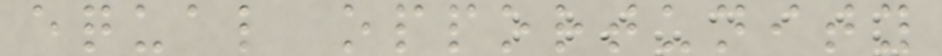equal opportunity
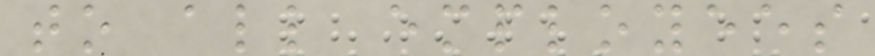to all employees
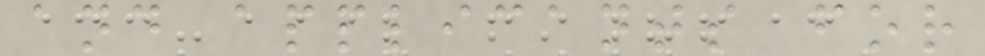and applicants for
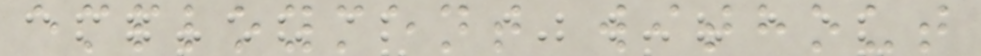employment without
